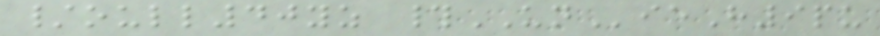/oull40yz #UNieH9pu
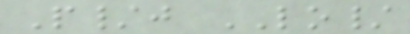P/j LO/
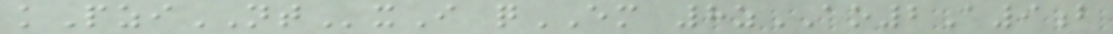kPziNTxI qEM 8zAO2A9b
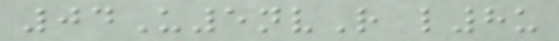04U5nvR l8u
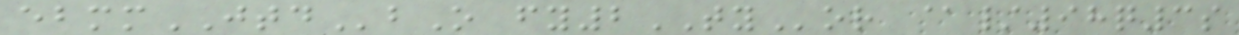ebmmJTDbO fy2TYor @/98q3s
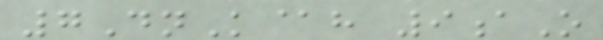7DnK@h 9aO
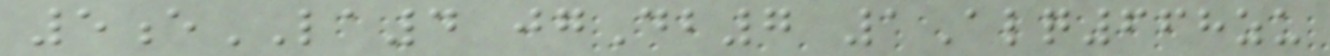5eLA4 jgDb7 1Alq668zu
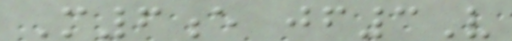M6e jf3V
